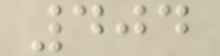404
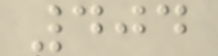404
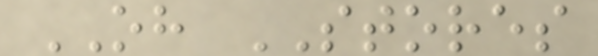OH STORES
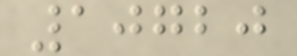10720
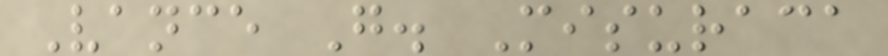Vance G. Misuraca
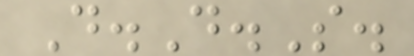D.D.S.
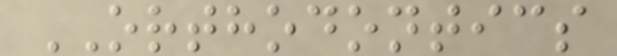ORTHODONTICS
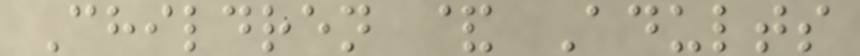Children & Adults
